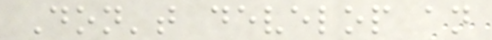Don't develop an
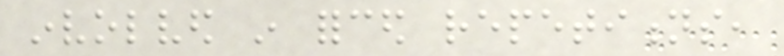involved in forced repetitions,
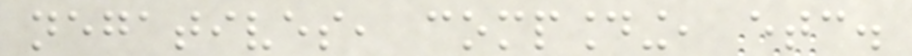negatives, compounding, etc.
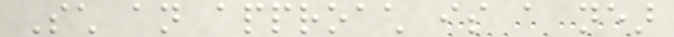Such an approach is a near
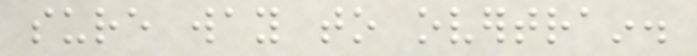sure way to overtrain.
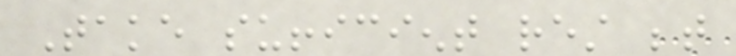Take sufficient rest between
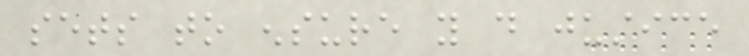sets to ensure you do justice
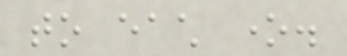to each one.
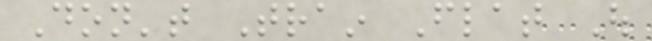Don't Train Flat Out
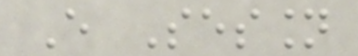Every Session
